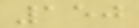150
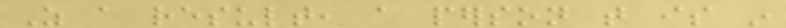As a result, a person that is in
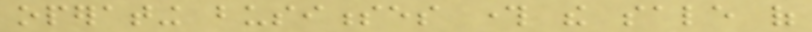operating businesses through the sale of
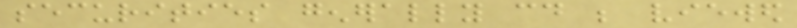securities generally could be viewed
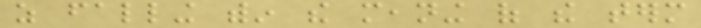as falling within the meaning of the term
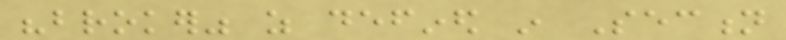"broker" as defined in Section
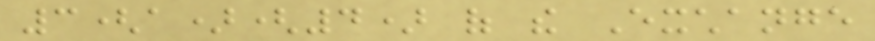3(a)(4) of the Exchange
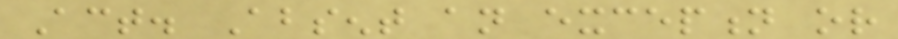Act. Absent an exception or
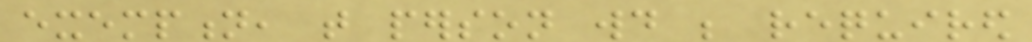exemption, that person would be required
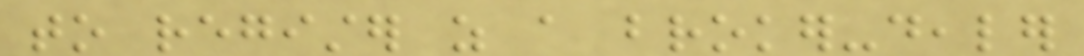to register as a broker-dealer
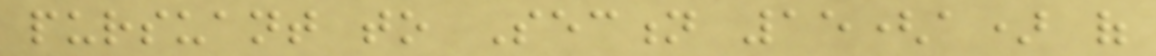pursuant to Section 15(a) of
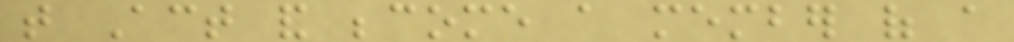that Act and become a member of a
